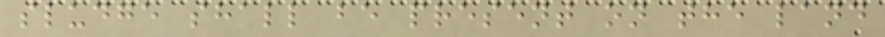sludge shall be present on the land
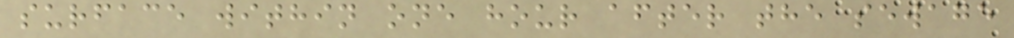surface within one hour after the sewage
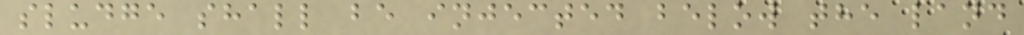sludge shall be injected below the land
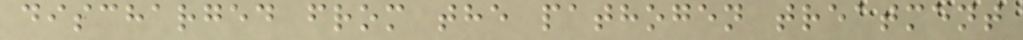discharged from the pathogen treatment
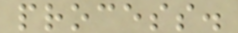process.
